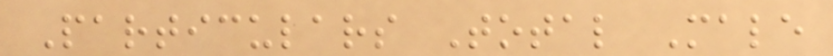Particulars Total Male
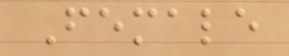Female
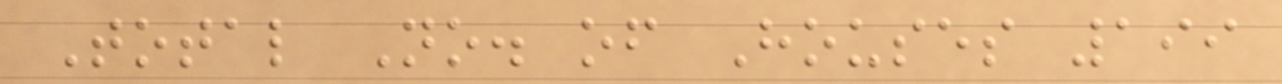Total No. of Houses 199
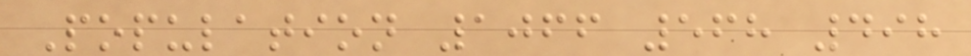Population 1066 568 498
